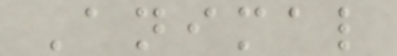Animal
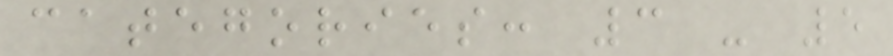categories: 3 - 5
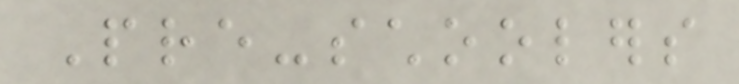Pre-schoolers
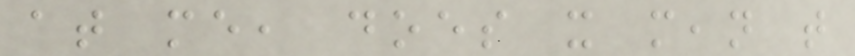at me, does it mean that
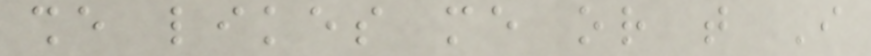she likes me or that I
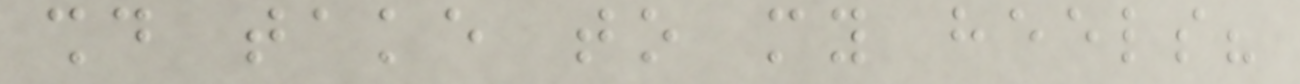should take to my heels?
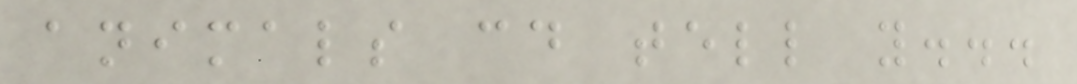animals could tell you...
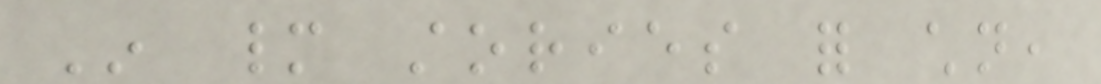In many stories for children,
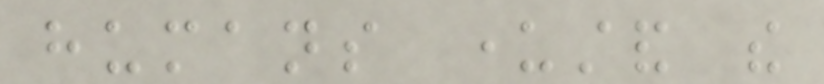humans understand the
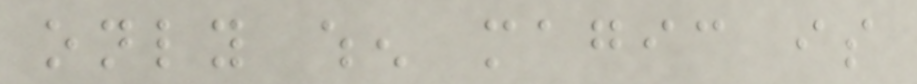only when magic is
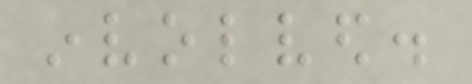involved.
